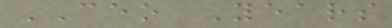CEO Years
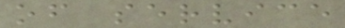of service
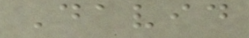David
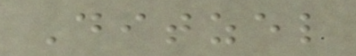Ditzel
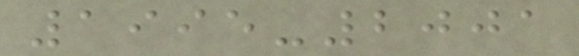1995-2001
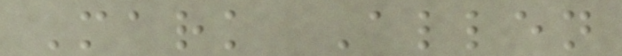Mark Allen
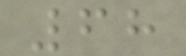68
